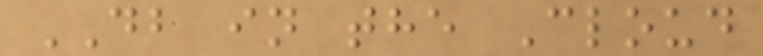DB in the Cloud
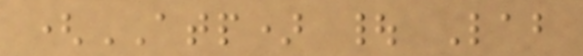(ATP) | Lab
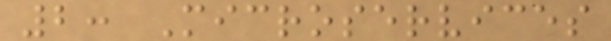2: Microservices
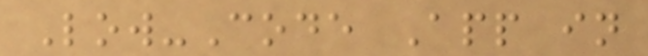Low-Code App in
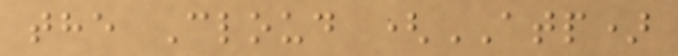the Cloud (ATP)
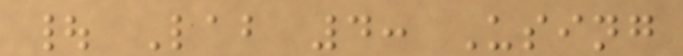| Lab 4: Using
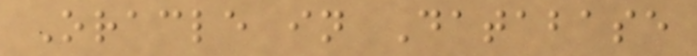Oracle in Database
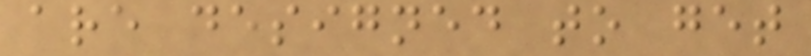are designed to get
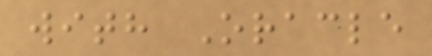with Oracle
